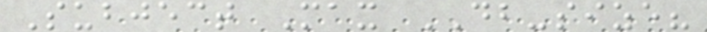Subject Max DB-size?
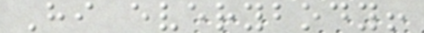Hi everybody!
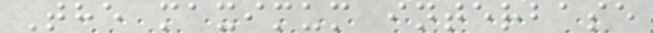The maximum interbase
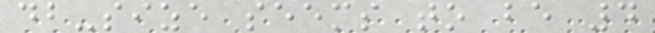db-size seems to be 4
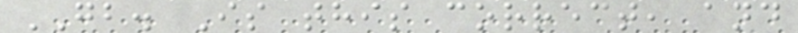GB. Is this correct, and
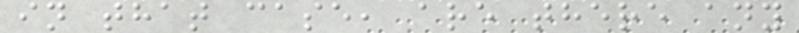in that case, are there any
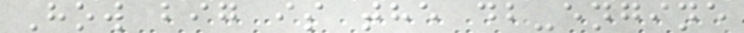How big is the db-engine
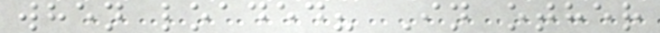when loaded? In other
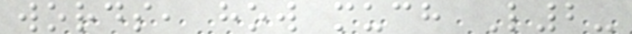words, how much L2-
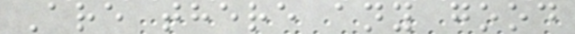Are there any good
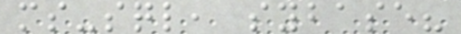ms-sql, sybase?
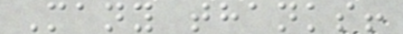Many thanks!
